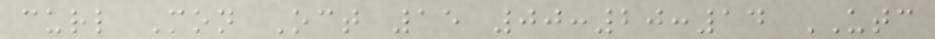curl Mon Oct 15 00:20:14 UTC
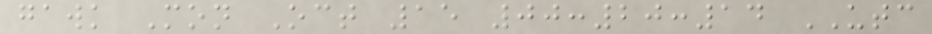gawk Mon Oct 15 00:20:14 UTC
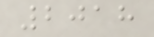2018
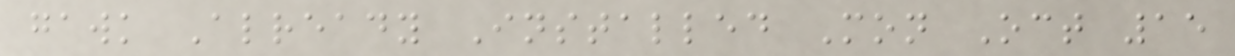gawk Already Installed Mon Oct 15
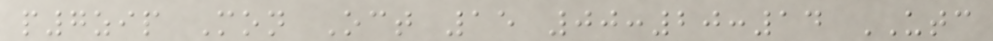p7zip Mon Oct 15 00:20:14 UTC
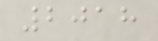2018
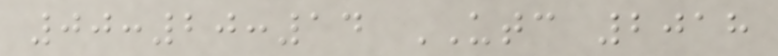00:20:14 UTC 2018
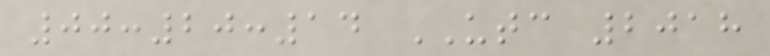00:20:14 UTC 2018
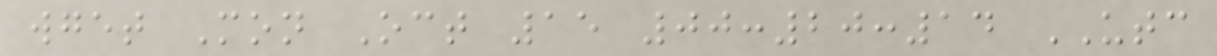wget Mon Oct 15 00:20:14 UTC
